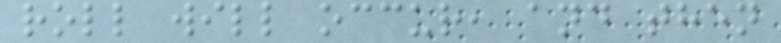roll will occur, and then
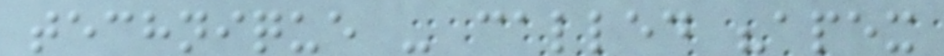technique - called "apex
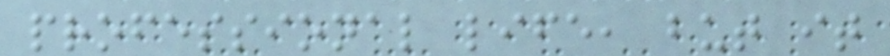professional life, but it
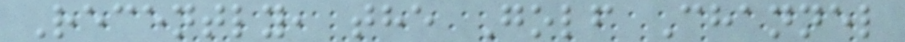Recently, the Golf Channel
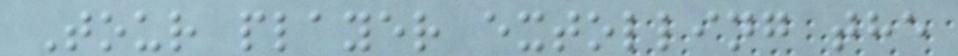Tour player extolling the
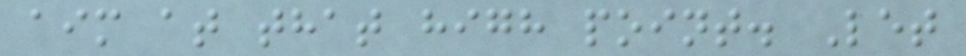aim at that high point. Let
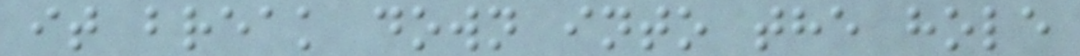it break down into the hole
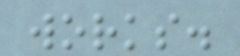works.
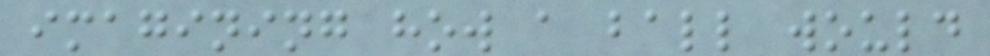imagining how a ball would
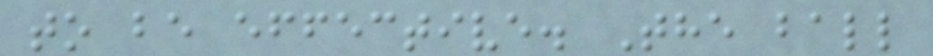to be effective. The ball
